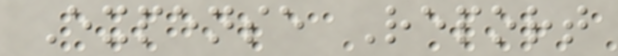Expense Report
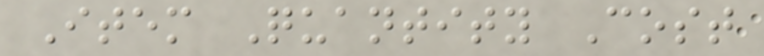Item Quantity Cost
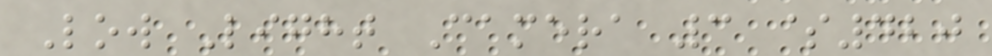Low Light Camera 3 $420
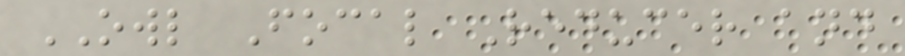OWL Focal Reducer and
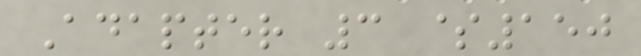Adapter 3 $150
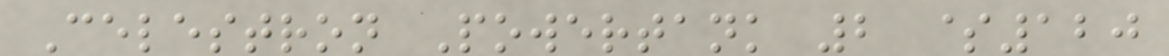Celestron Powertank 2 $120
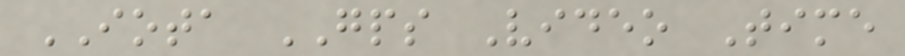IOTA GPS Video Time
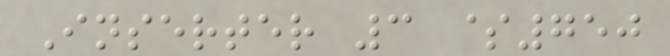Inserter 3 $750
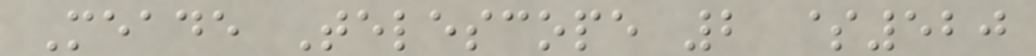Meade Telescope 2 $520
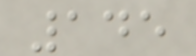145
